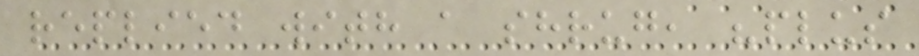replied with a shrug, "plus
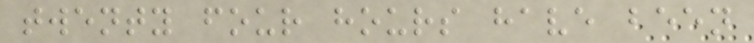twenty four hours have been
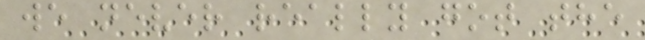we never really got the
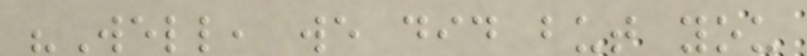"Well, we did but you
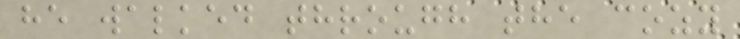he walked through the cozy
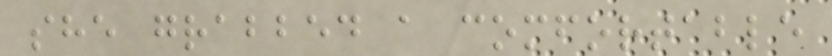she grabbed a comfortable
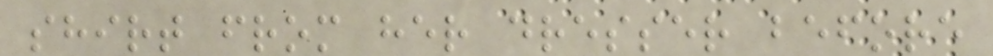shirt from her dresser before
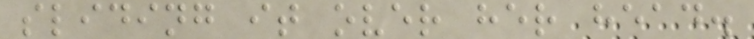sliding it over her head.
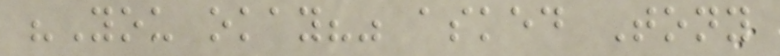"You okay?" asked Tony
